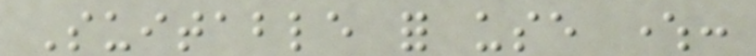Suitable for use where:
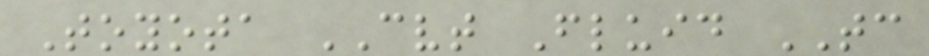Toyota CVT Fluid TC
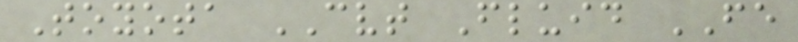Toyota CVT Fluid FE
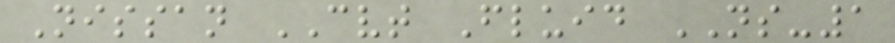Nissan CVT Fluid NS-1
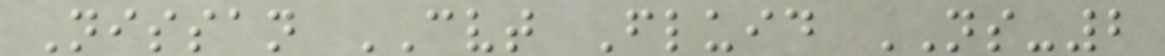Nissan CVT Fluid NS-2
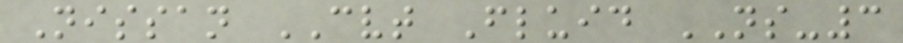Nissan CVT Fluid NS-3
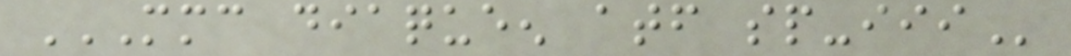MMC DIAQUEEN ATF SP-III
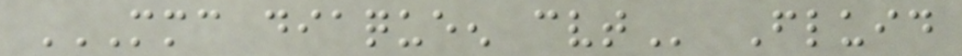MMC DIAQUEEN CVT Fluid
